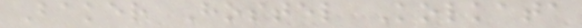Baker Hostel Kolkata
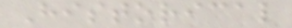Historical
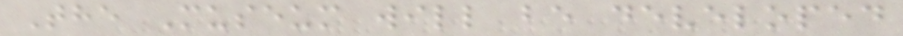The Museum will be developed
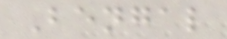Bengal
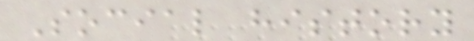Social history
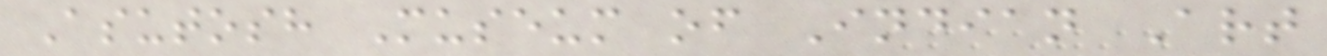Asutosh Museum of Indian Art
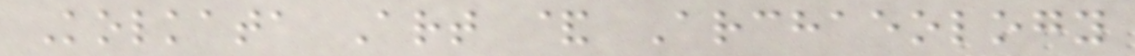Kolkata Art & Archaeology
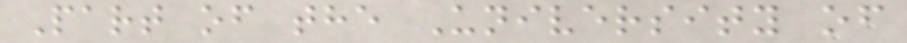Part of the University of
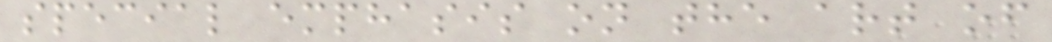special emphasis on the art of
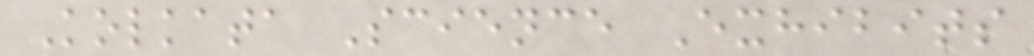Kolkata Science Exhibits
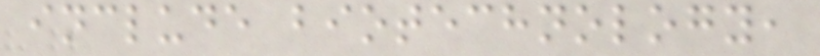include biotechnology,
